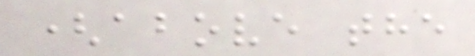(above the
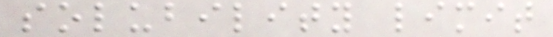solubility limit
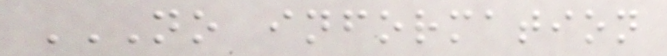NO INFORMATION
